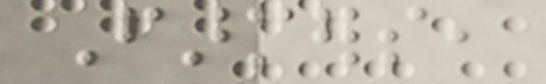Farmers,
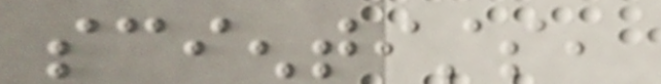scientists,
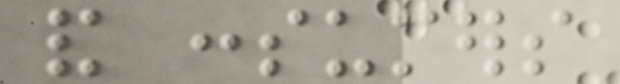and consumers
